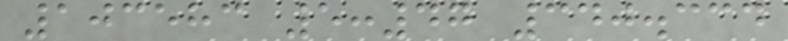103583 5:47 340.334
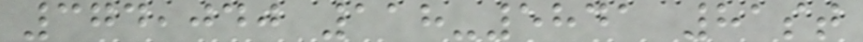374,040 118-5841 81st
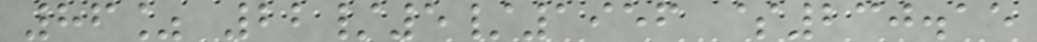86% 22/5/1956 $230.15
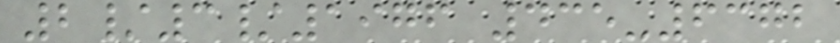2/3/1976 435-6372
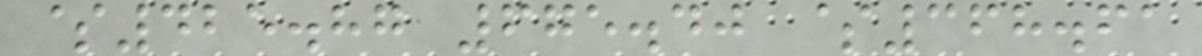$425.87 675.40 $368.61
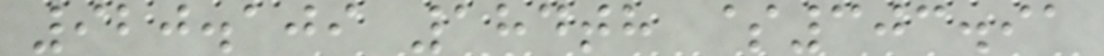920.109 184th $303.91
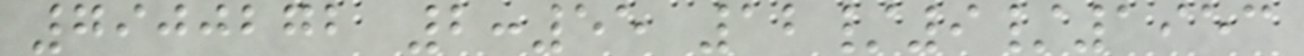7900272 2:55 12/9/1953
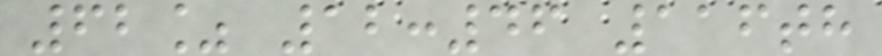62% 12:46 116th
